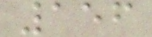156
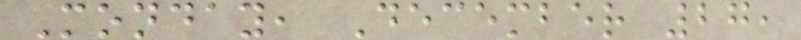Monday, December 27,
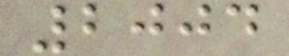2004
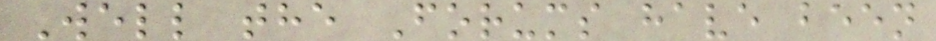Well the Forums have been
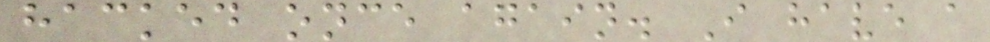hacked once again. I have a
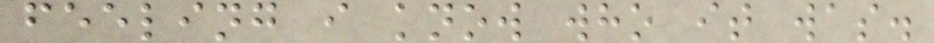feeling i know who it was.
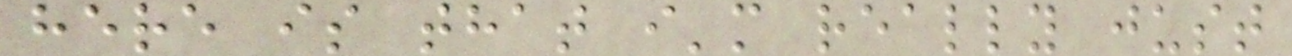here is that i'm really just
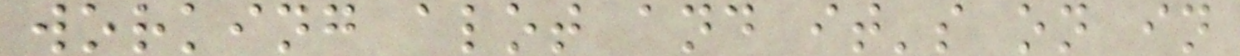working alot and it's on in
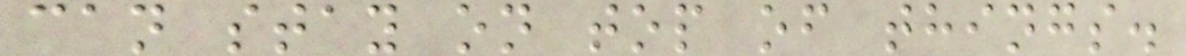can stay on top of things.
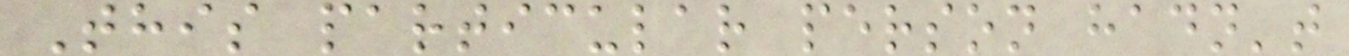This particular person hadn't
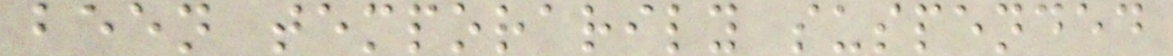been temporarily suspended
